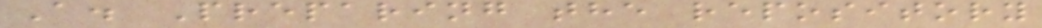A. Preparing the repository
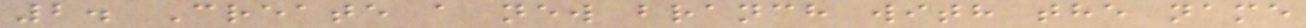2. Create a new branch with the name
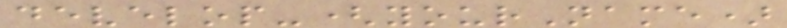develop-(yourName)
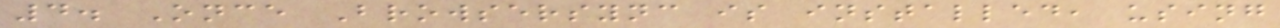4. Once Browsersync is installed, using
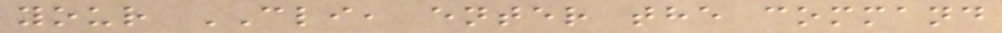your CLI, enter the command
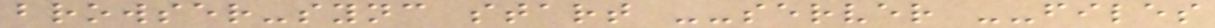browser-sync start --server --files
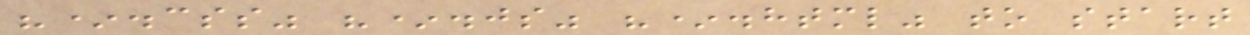"*.css" "*.js" "*.html" to start
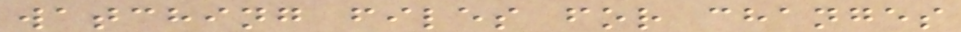watching files for changes
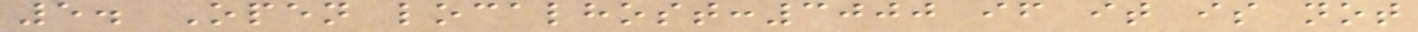5. Open localhost:3000 if it is not
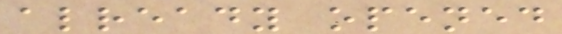already opened
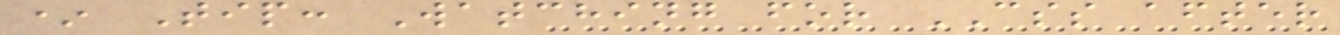* Tip: Watching for CSS after
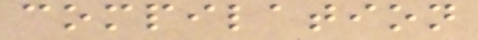compilation
